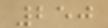250
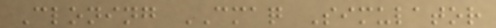Cloning CMAQ Simulator
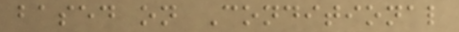based on Conditional
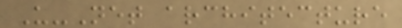U-Net architecture
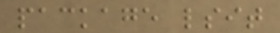package lsit
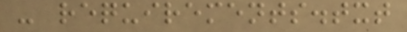- requirements.txt
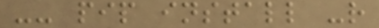-- pip install -r
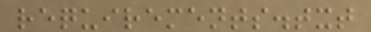requirements.txt
